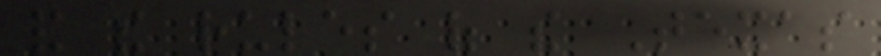and the rules of the Texas
